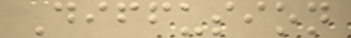Diffusion
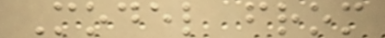Model from
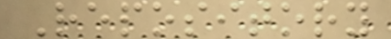Repository
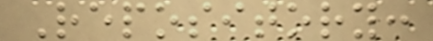Repository:
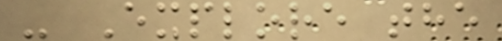- Explore the
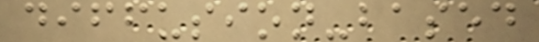diffusion-based
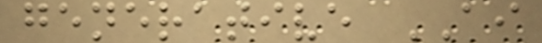generative AI
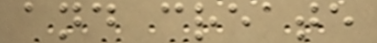and create
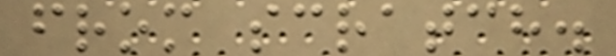from scratch.
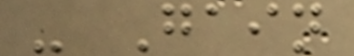- Gain
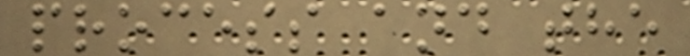process and the
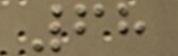68
